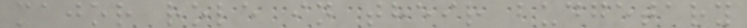major role in their budgetary
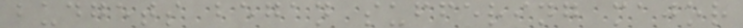budgets began suffering major
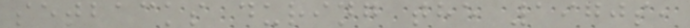setbacks during the 1970s,
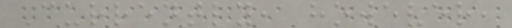Currently, however,
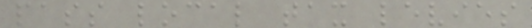pass local tax levies
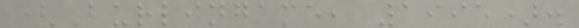(Burlingame, 1995).
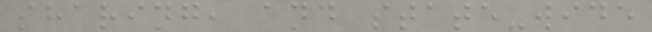sharing, and state-wide
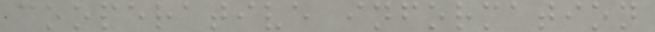cooperative information
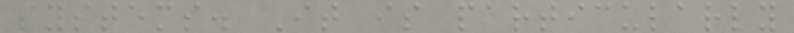systems. It is particularly
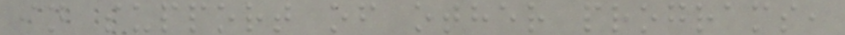in support of other programs,
